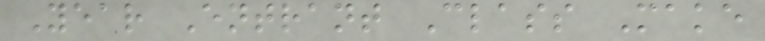Year Entrant Class Make
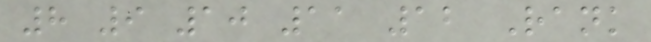8 9 10 11 12 Rank
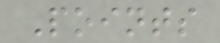Points
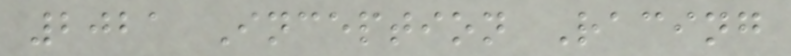2021 Inception Racing
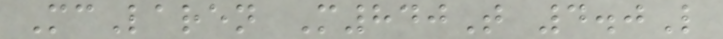McLaren M840T 4.0L
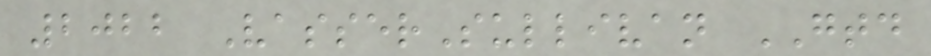2022 VasserSullivan GTD
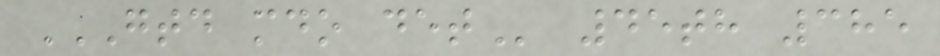GTD MDO DET 45th 385
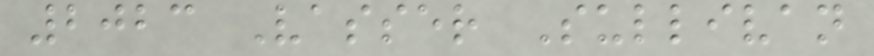2023 Vasser Sullivan
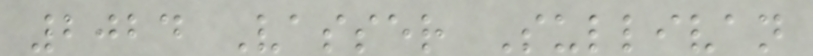2024 Vasser Sullivan
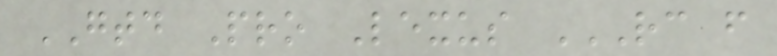GTD Pro Lexus RC F
